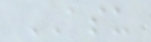ASU
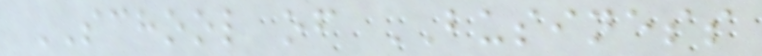SCHOOL of BUSINESS
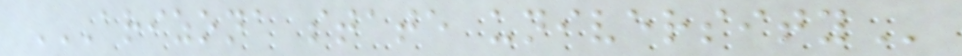ARIZONA STATE UNIVERSITY
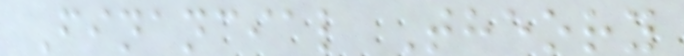Financial Theory
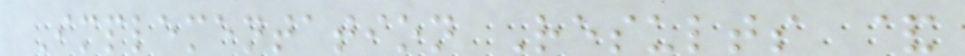Implementation Results &
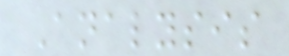Analysis
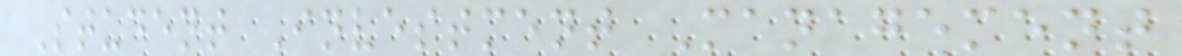Student Investment Management
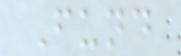Fund
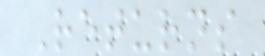Returns
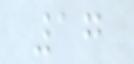17
